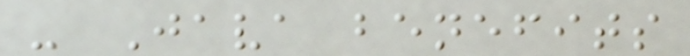- Java benefits
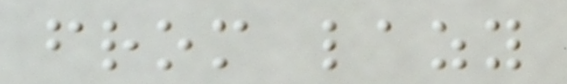from lazy
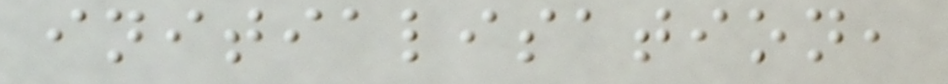initialisation,
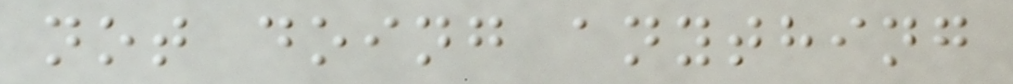not doing anything
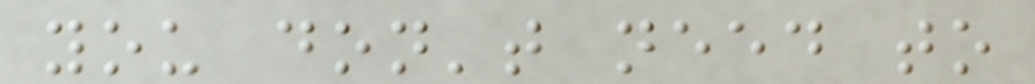you don't need to
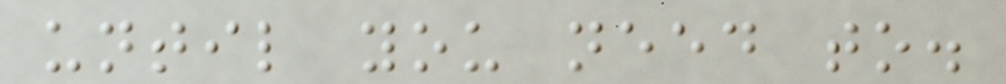until you need to.
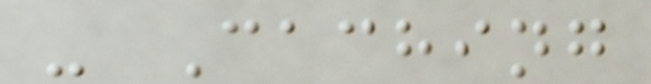- Caching
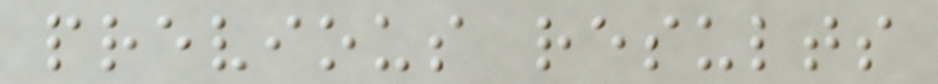previous results
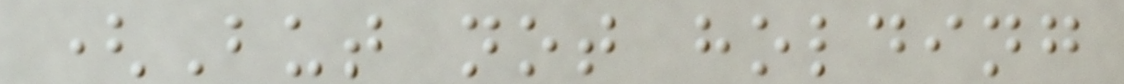(But not holding
